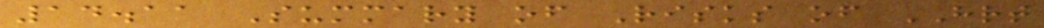14.11 Summary of Risks of HRT
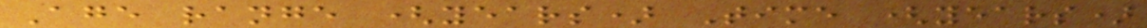Age range (years) Time (years)
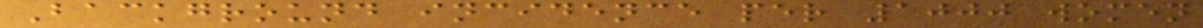Background incidence per 1000 women
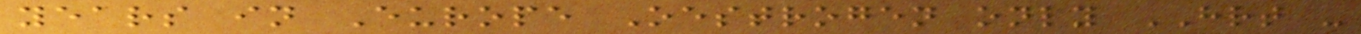years in Europe Oestrogen only HRT -
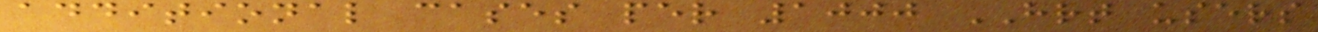additional cases per 1000 HRT users
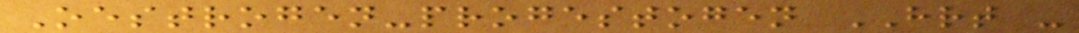Oestrogen-progestogen HRT -
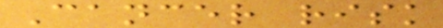Cancer risk
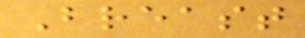Breast
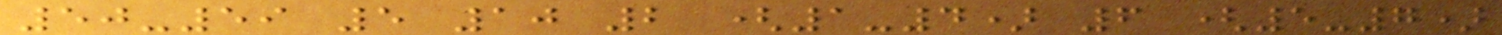50-59 5 10 2 (1-4) 6 (5-7)
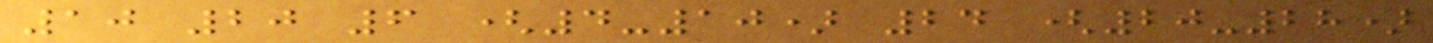10 20 6 (4-10) 24 (20-28)
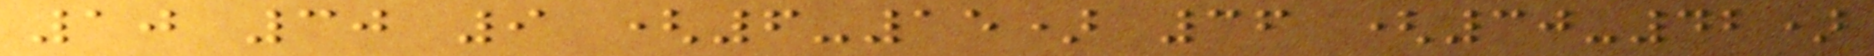10 30 9 (6-15) 36 (30-42)
